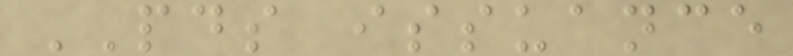PDS issuance
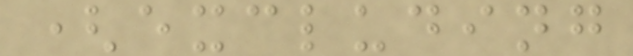(excluding
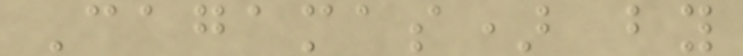Cagamas) by
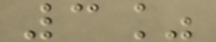3%
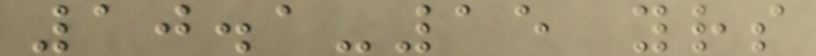10.1-15 yrs
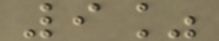9%
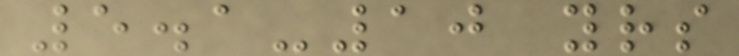5.1-10 yrs
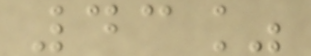43%
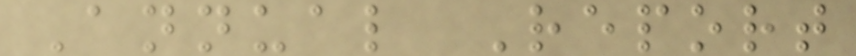Annual Report
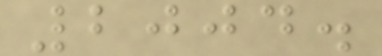2004.
